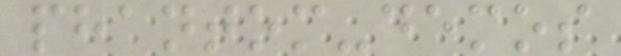phantom-demos
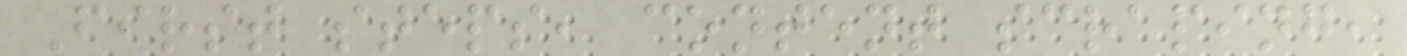First steps, content scraping,
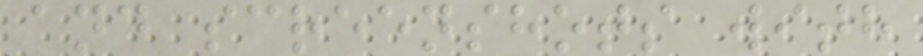and screenshots with
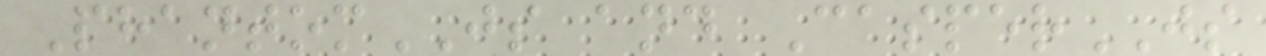PhantomJS and CasperJS
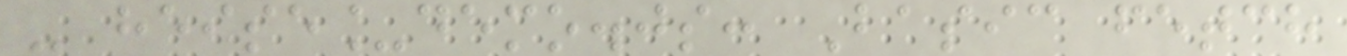- heise_demo.js: Basic fetch
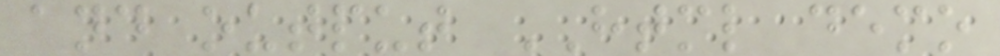and output HTML demo
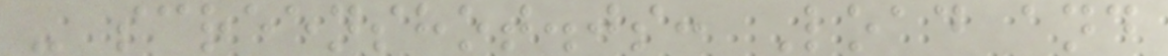- screenshot.js: Load and
